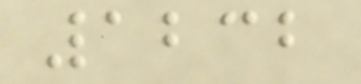1232
